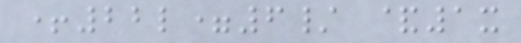+22l=6/ &1x
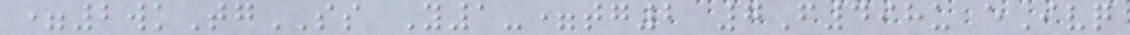=2wkTgSS Y1-=tg2 7F498u eIvq
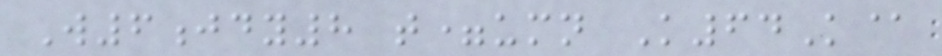W6jdy8 t=umn K64K@
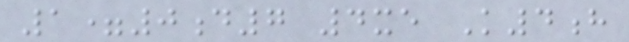1=0d7 4xe K4h
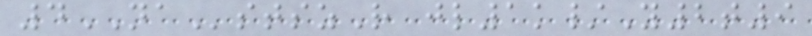4NAstszR jl1k/Y2t9
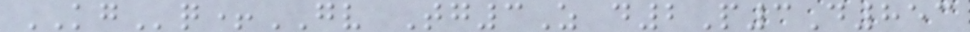KGq+GV Tg3Z d2P3D853
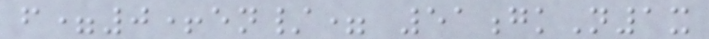f=0+en/= 51gkN1x
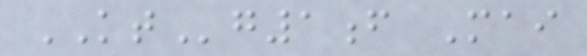KTg1f Mai
